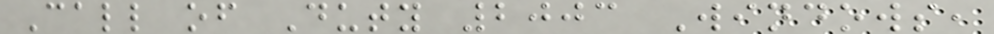Call of Duty 2003 Windows,
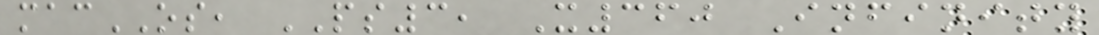macOS, PS3, X360 Infinity
